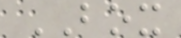BOX
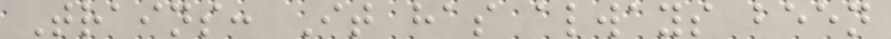Trains: It has always been
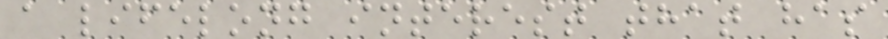a lifelong interest that has
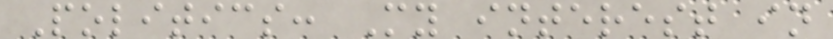Politics: My interest in
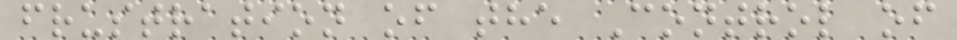frustration of the Control of
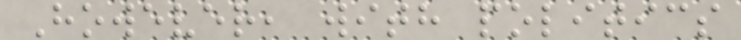However, with politics
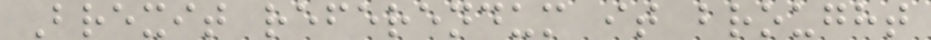Brexit referendum it brought
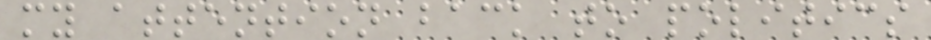my attention back to politics
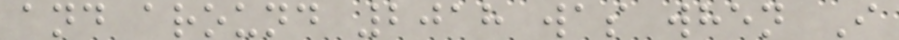and around 2018 was when I
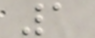1
